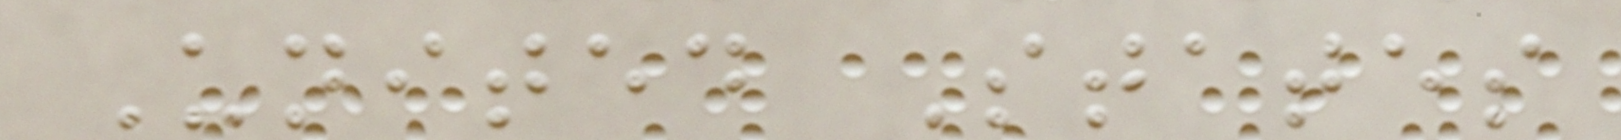United States
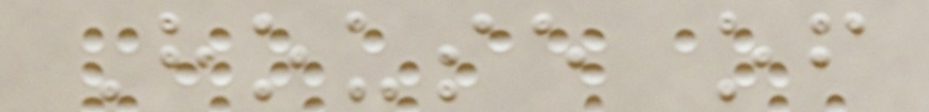House of
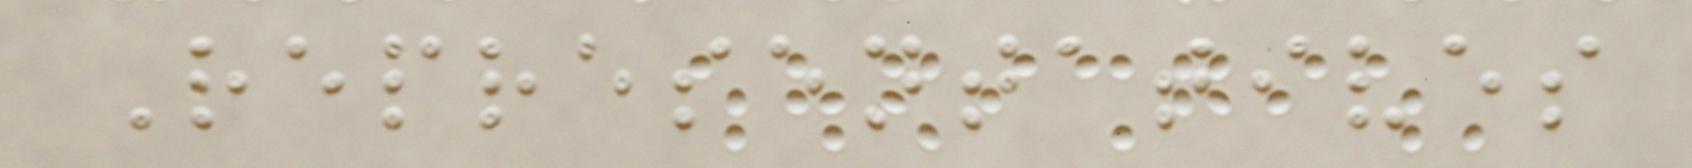Representatives
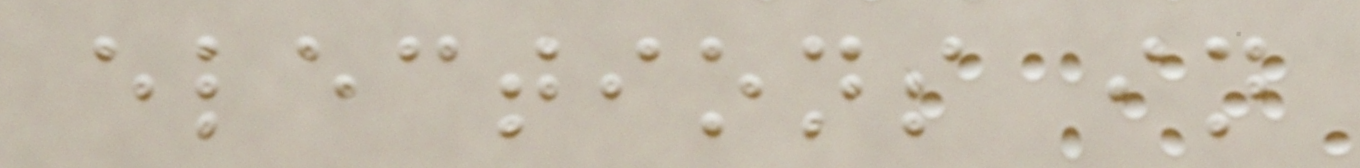elections in
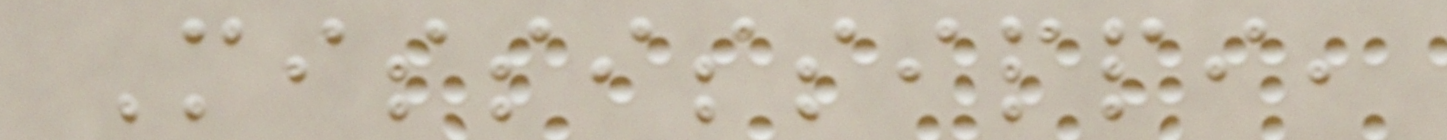Mississippi,
